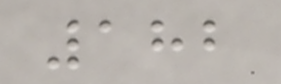182
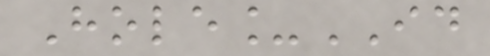Hole_ID
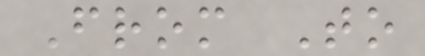From To
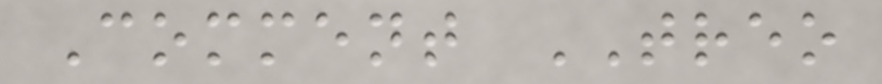Comment TREO
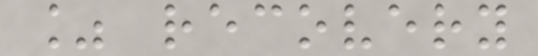% recovery
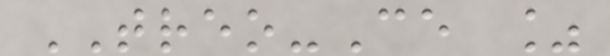TREO-Ce %
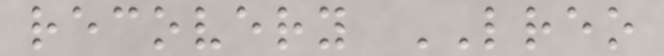recovery LREO
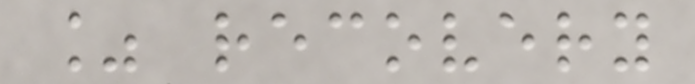% recovery
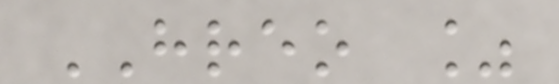HREO %
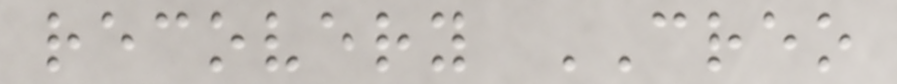recovery CREO
